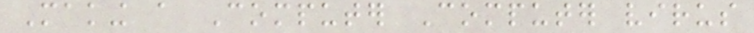Making a Computer Computer virus
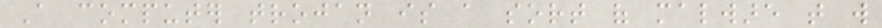A computer trojan is a sort of malware that will
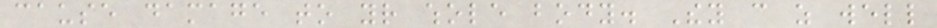cause damage to your whole body. They can as well
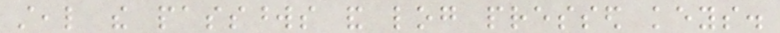steal the passwords and log pressed keys.
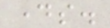days.
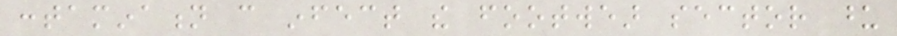contamination can infect the footwear sector upon
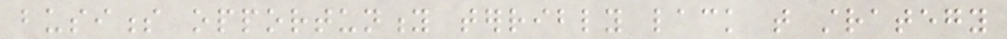business opportunity terribly lack that strategy
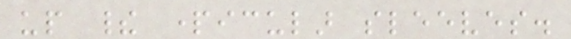up their particular sleeves.
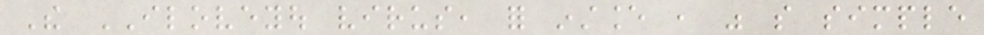The ILOVEYOU virus, for instance , was so simple
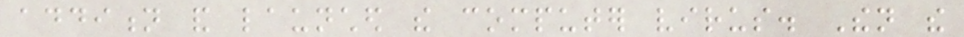addition and launched the computer virus. Then the
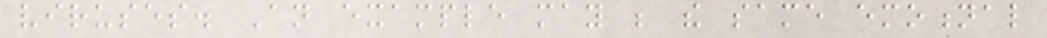viruses. An example may be the same emotional
